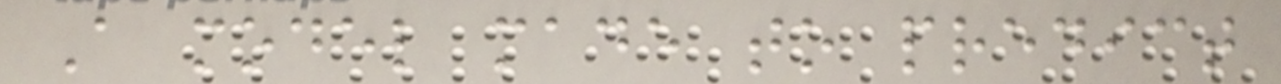A model made to predict
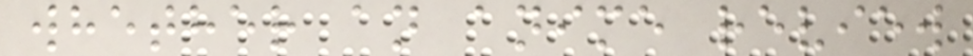whether an anime review
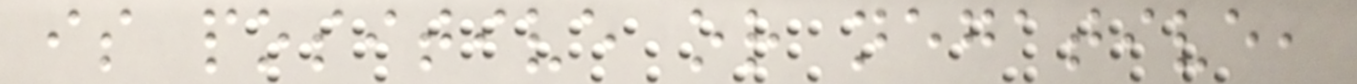is positive or negative,
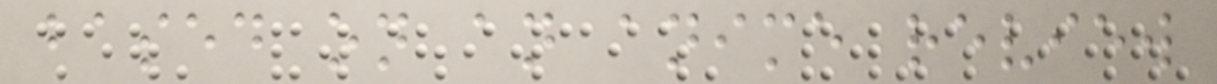based on an anime review
